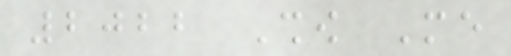2022 Show Me
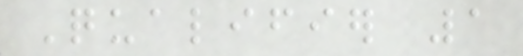Qualifier 1
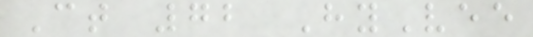Ct 72 HyVee
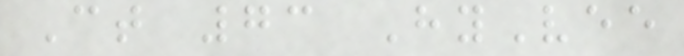Ct 73 HyVee
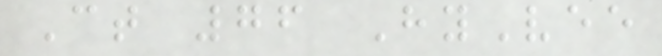Ct 76 HyVee
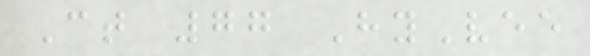Ct 77 HyVee
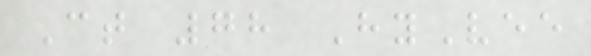Ct 78 HyVee
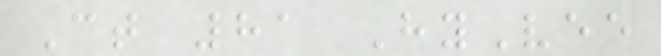Ct 81 HyVee
